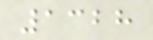1328
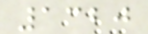1320
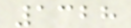1328
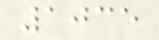1035
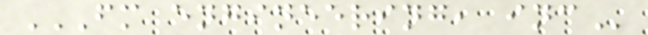FM ENGINEERING, INC
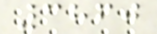3860
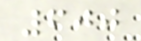600
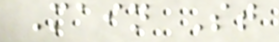Main St
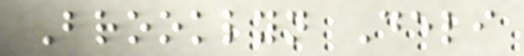Brooklyn Deli
